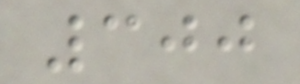300
